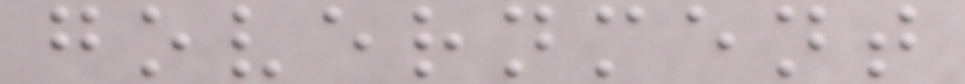government
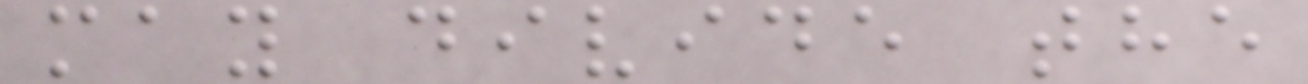may divide the
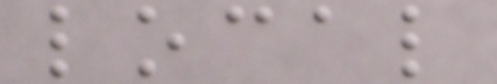local
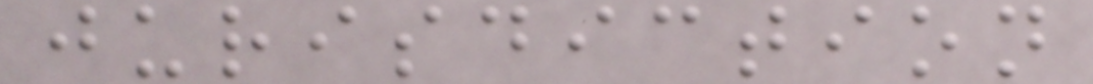jurisdiction
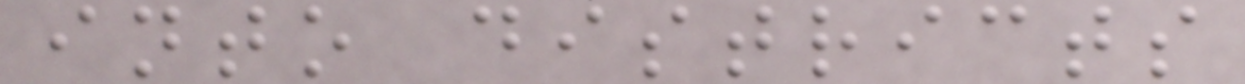into districts
